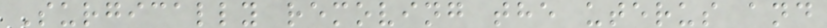Surgically removing the uterus and
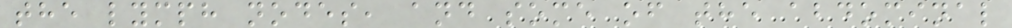the lymph nodes, and some of the abdominal
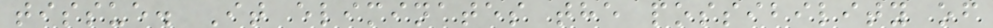tissue. It eliminates the possibility of
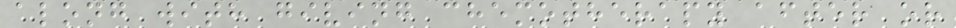along with giving chemotherapy after or
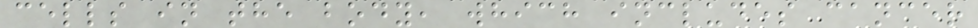cells in the body, which includes cancer
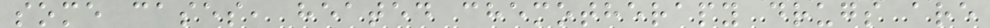some cases, heated chemotherapy drugs are
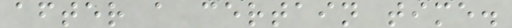after a certain time.
